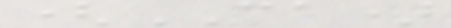(CA)
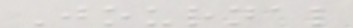Journal
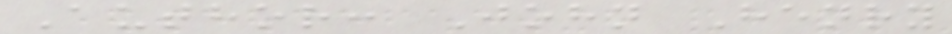Author: John Henry
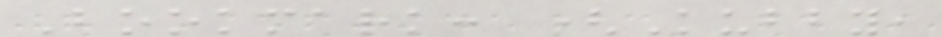Bookmark: (Kubby,
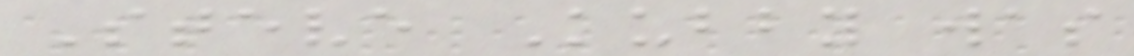Steve Kubby was
